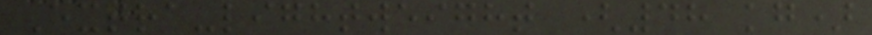Extra-lightweight (48 kg)
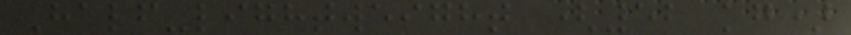Half-lightweight (52 kg)
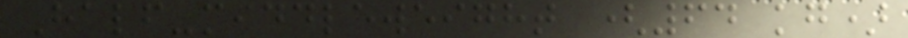Half-middleweight (64 kg)
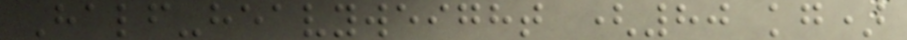Half-heavyweight (80 kg)
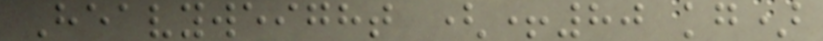Heavyweight (+80 kg)
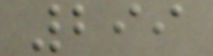299
